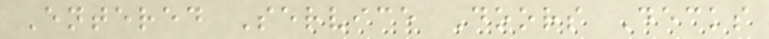Entered Service Doors Decks
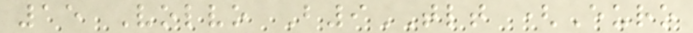15 Volvo B9TLT (Euro
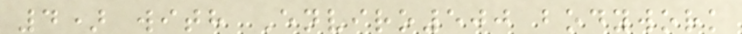4) with Enviro500 bodywork
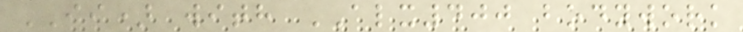II) with ALX400 bodywork
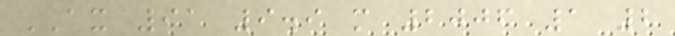AX 91 9.9 m 2006 1 2
